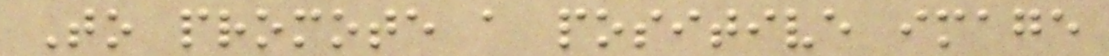To promote a positive image
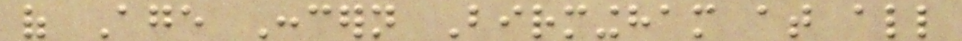of Age Concern Birmingham at all
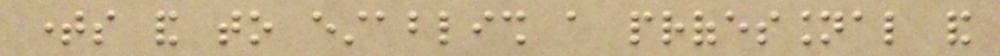times and to establish a professional and
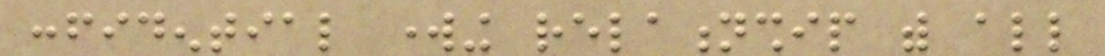confidential working relationship with all
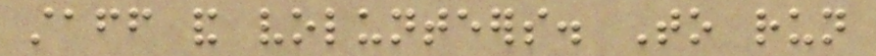staff and volunteers. To run
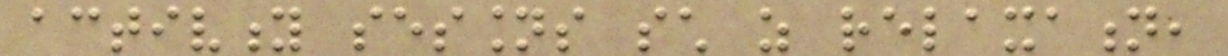activity sessions such as relaxation,
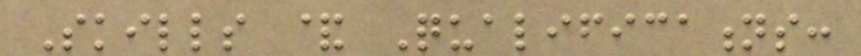Skills & Qualifications:
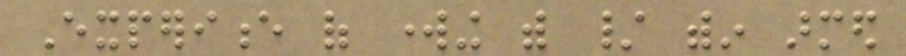Experience of working with / within armed
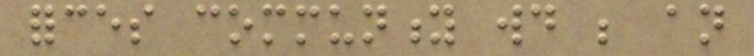forces community would be an
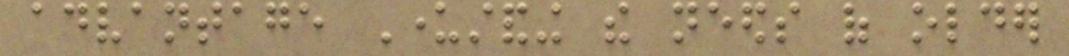advantage Understanding the needs of older
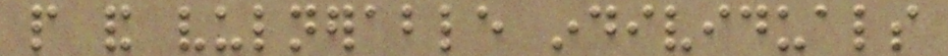people and vulnerable individuals
